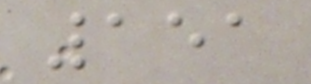151
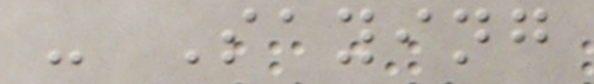- Saying
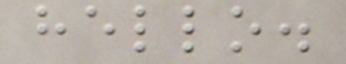hello.
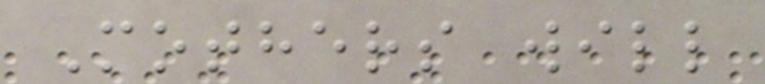Mothers will
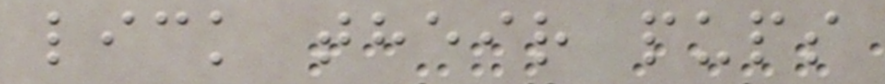lick their pups
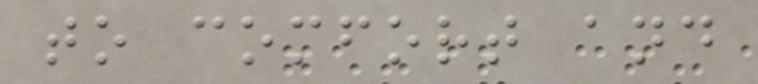to comfort and
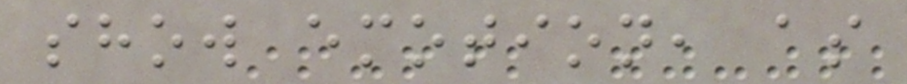show emotion, as
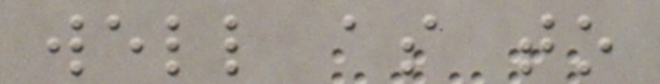well as to
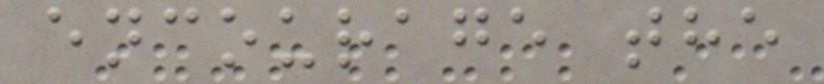encourage the
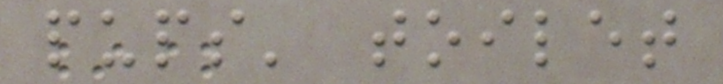pups' toilet
